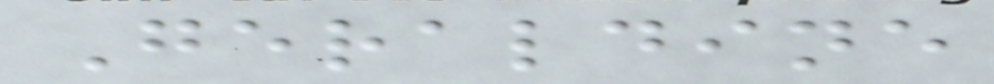Geraldine
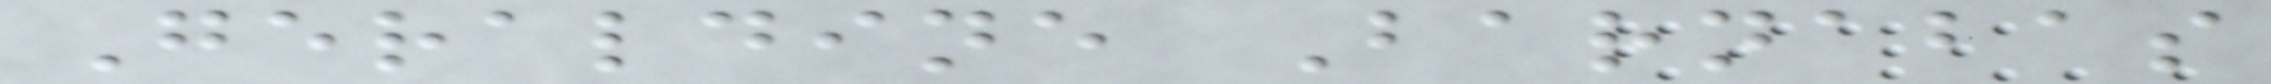Geraldine Barnabas
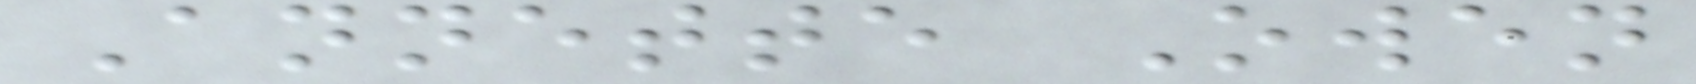Annette Owen
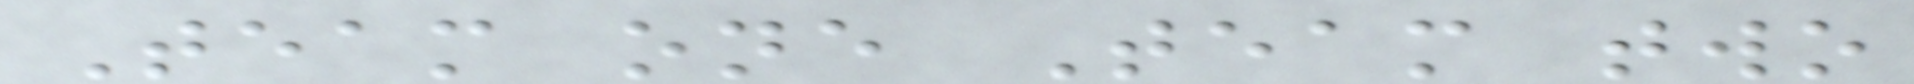Team one Team two
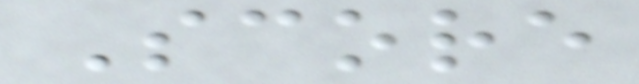Score
